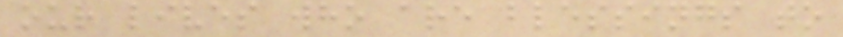our lives who are blessings to
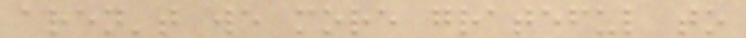aren't we more grateful to
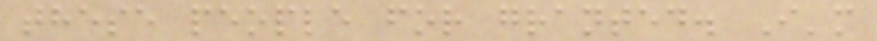these people for granted. I'm
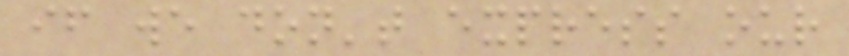if we don't express our
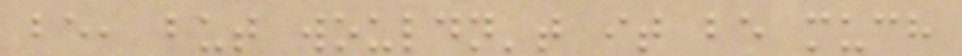be, but wouldn't it be much
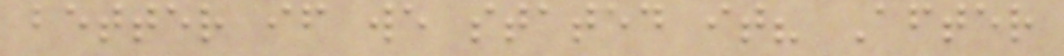better if we stated it? After
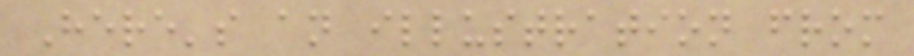Here's an illustration from
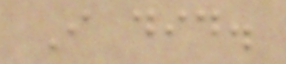I did.
